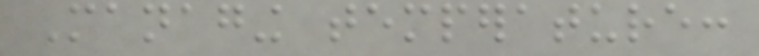Managing temperature:
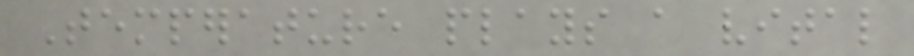Temperature plays a vital
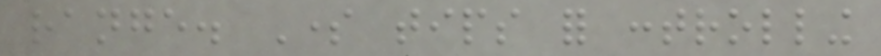range. Some tips for controlling
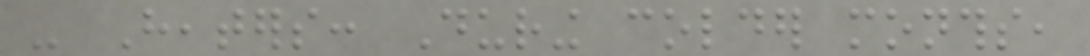- Heaters: During colder months,
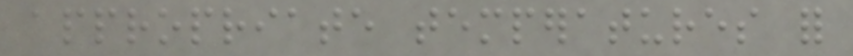appropriate temperatures for
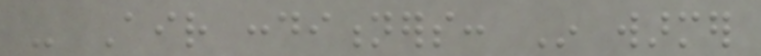- Air conditioners: In warmer
